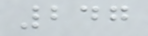247
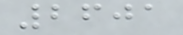2601
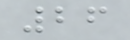26
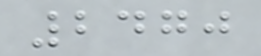2470
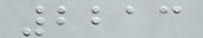2213
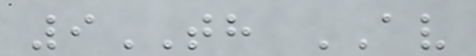9TH AV
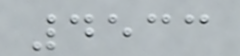4533
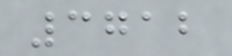3712
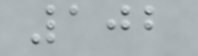102
